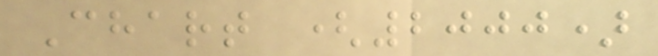Chart (2000)
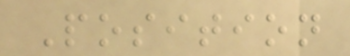Position
